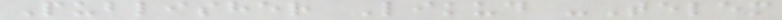Publisher Likud -Telem
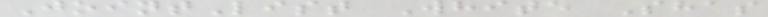JointList White Shas
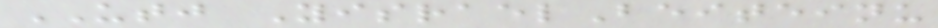UTJ YisraelBeiteinu
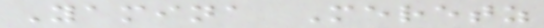Yamina Meretz
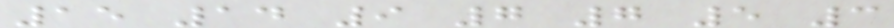15 14 9 7 7 5 3
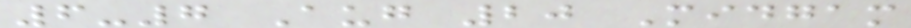6-7 Aug 20 Midgam
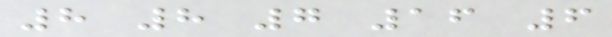8 8 7 16 6
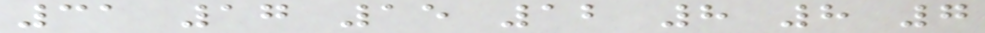31 17 15 12 8 8 7
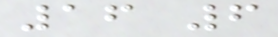16 6
